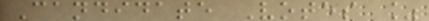Candidate Votes %
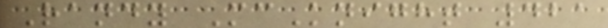Randy McKnight 421
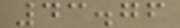43.76
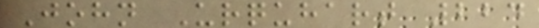John Urquhart 224
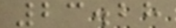23.28
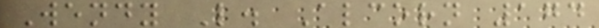Wendy L. Alcorn 174
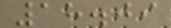18.09
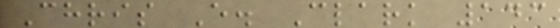Chris E. Clark 143
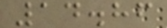14.86
